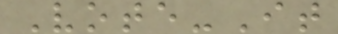Vote-It
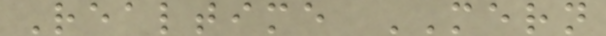Realtime MERN
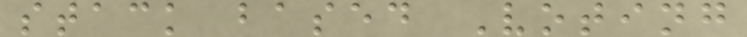stack based Voting
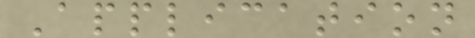Application
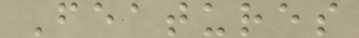Features
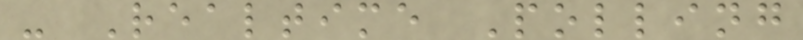- Realtime Polling
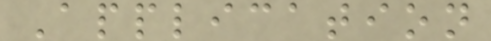Application
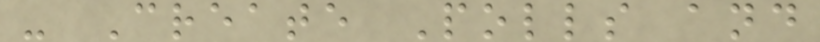- Create Polls and
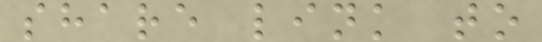share link to
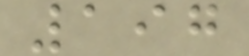197
